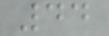44
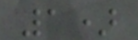1)
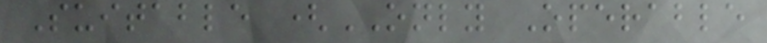Suitable (ONLY Operable
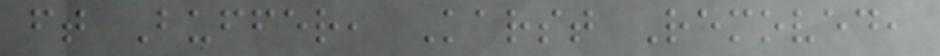ft Buffer, Karst Removed,
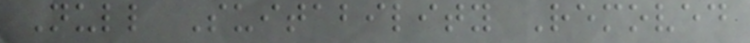Null Suitability Removed
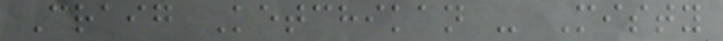Craig Ketchikan - Misty
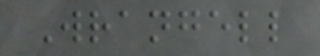Wrangell
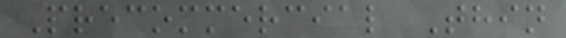Precommercial Thin
